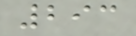293
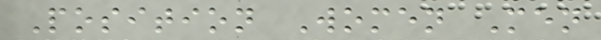Position Women Men
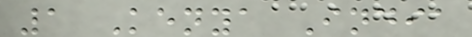1 Kenya India
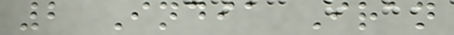2 India Iran
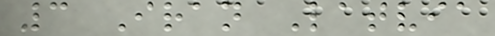3 Iran Latvia
